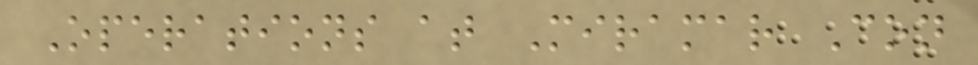Operations at Miramar Con
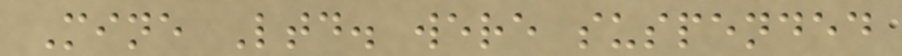Mine Ltd. were suspended
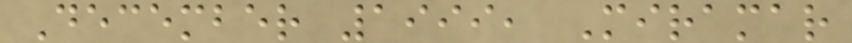December 1999, Miramar
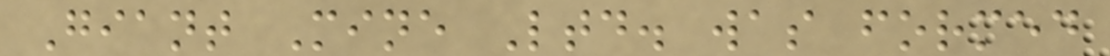Giant Mine Ltd. was formed
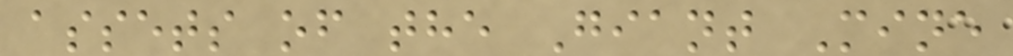assets of the Giant Mine
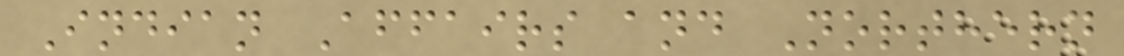Indian Affairs and Northern
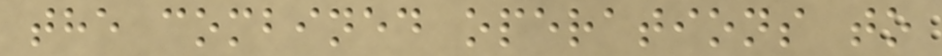the combined operations to
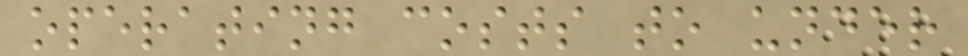operating costs to under
